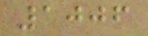1006
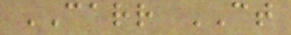CARR CT
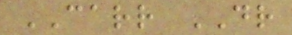CARR DR
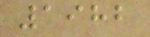1982
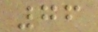76
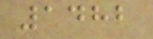1482
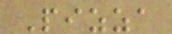Pizza
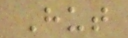Hut
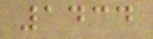1434
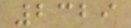2329
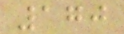170
